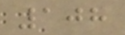108
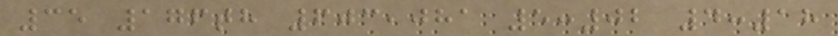35 176th 603,081 5:02 4:18
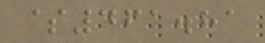$461.81
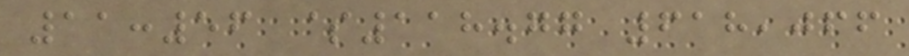11:56 $118.77 618,066
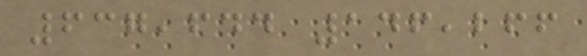637,644 146,266
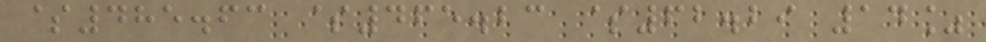$485.63 $465.23 $62.29 14%
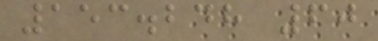153.248 60
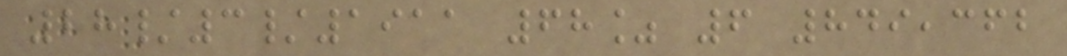28/3/1911 68% 6 849,362
